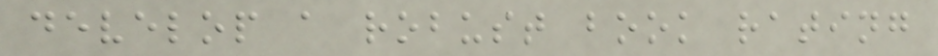develop a robust book rating
